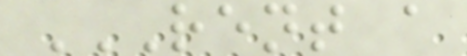RENT A
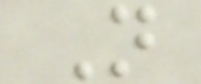N
